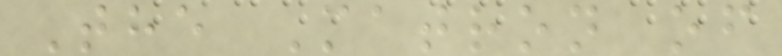The Matron of
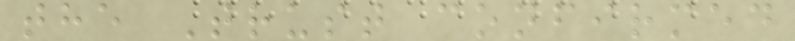the Trust confirmed
